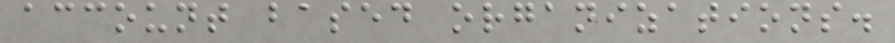account based organizations.
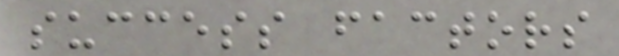success factors
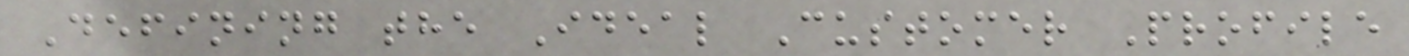Defining the Ideal Customer Profile
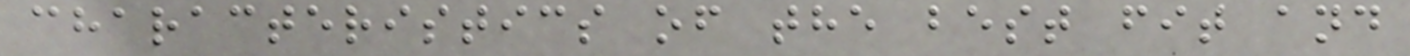characteristics of the best fit and
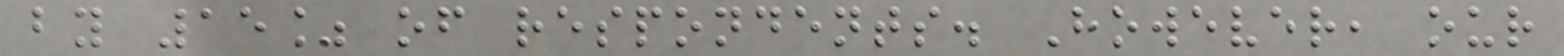by 15% of respondents. However, our
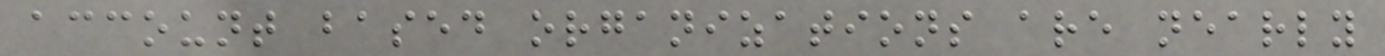account based organizations are nearly
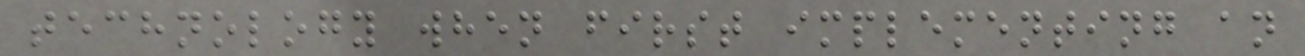technology when first implementing an
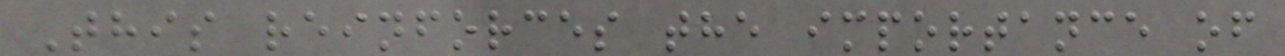This reinforces the importance of
